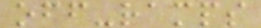off-ramps
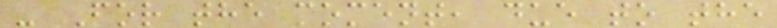- For the moment, due to the
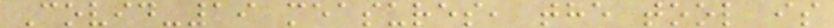Covid-19 measures, the tool is
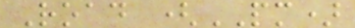Road (PM)
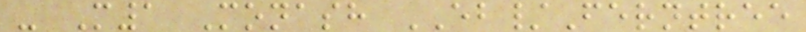- M1 Monash EB/Ferntree
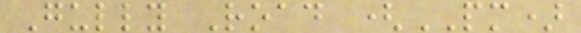Gully Road (PM)
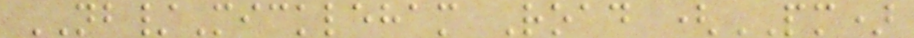NB/Mickleham Road (PM)
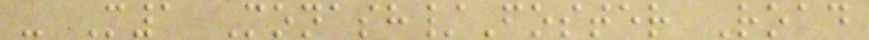- M1 Monash/Foster Road
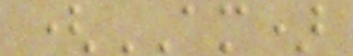(AM)
